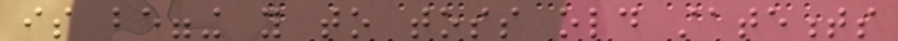is begging you to toss old statements
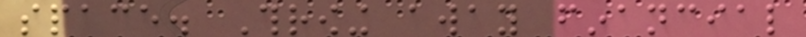space. Throwing away financial
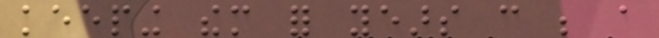keeping them for years can be a
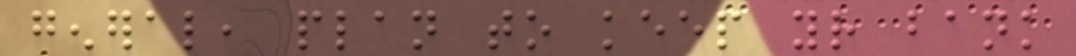general, plan to keep your bank
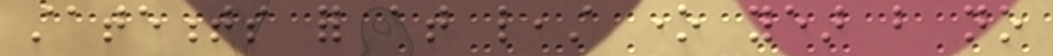statements for at least one year but no
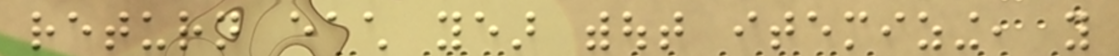return each year without itemizing, you
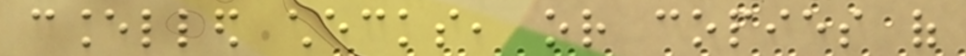cancelled checks, or copies of
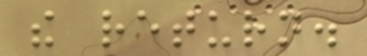the return.
